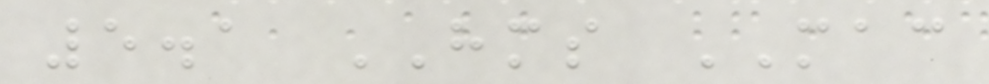5.1 HMS MAC
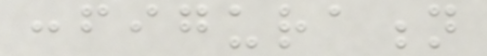configuration
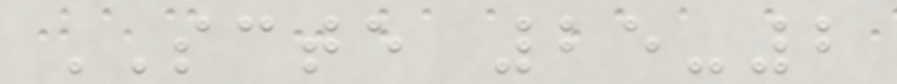SCTE 25-2
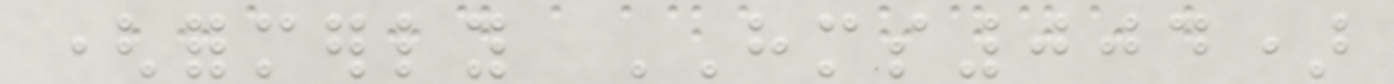(formerly HMS004)
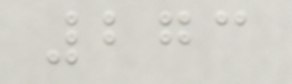273
